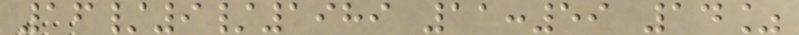16/9/1989 11:59 14%
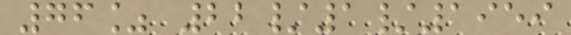76% 22/1/1959
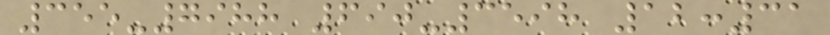355-7988 690-3598 12:31
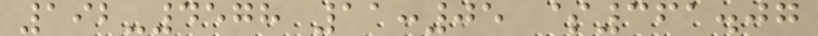192-4578 11:05 $361.07
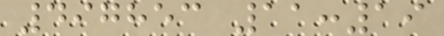497853 11:19
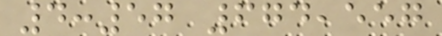4:57 674,557
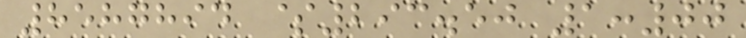8587894 $293.50 1:00
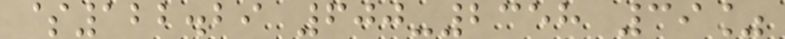$122.29 600-2358 39%
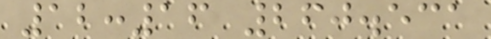12:16 260.531
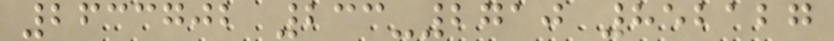2633702 233-2710 852127
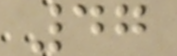47
